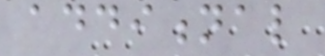additional
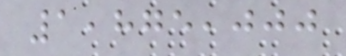1,875,000
